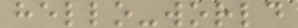hello-world
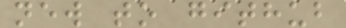new to github
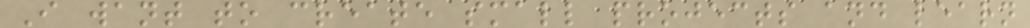I want to create small projects and learn
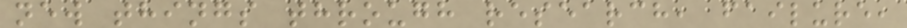new things through research, failure,
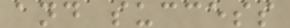and success
